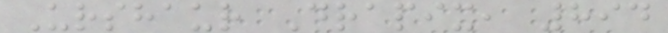Urshaur Drapix, 894
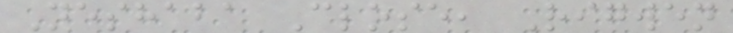Neshaba Close, Rigwen
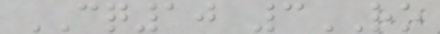CQ10 3RO
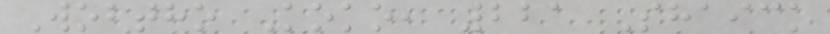Wobtho Koko, 221 Shaick
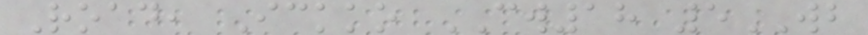Road, Ickko CW18 5WB
